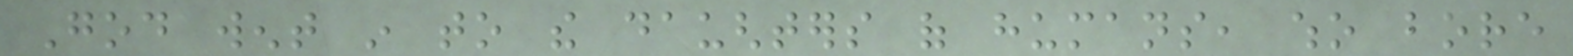God went in to the daughters of humans, who bore
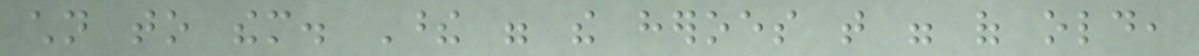children to them. These were the heroes that were of old,
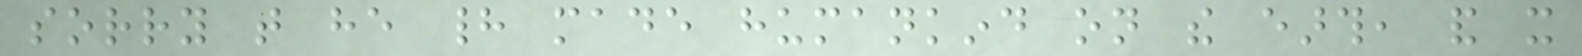sorry that he had made humankind on the earth, and it
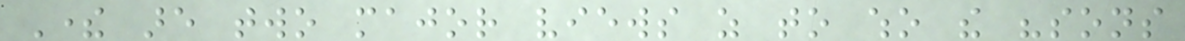There are two major views as to who the "sons
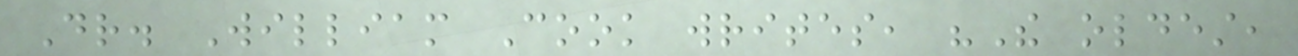Dr. William Cook writes, "The oldest,
